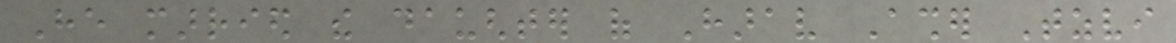He married the daughter of Harav Asher Tzvi
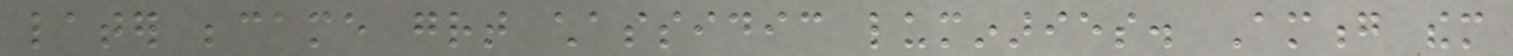later became great chassidic luminaries. Among them
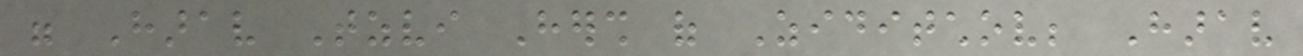were Harav Tzvi Hersh of Ziditchov; Harav
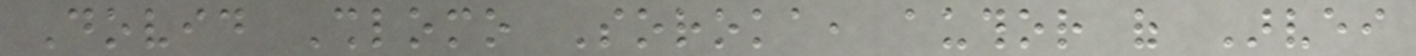Dovid Shlomo Soroka, author of Arvei
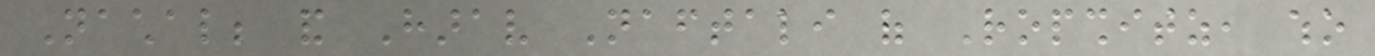Nachal; and Harav Naftali of Ropshitz, who
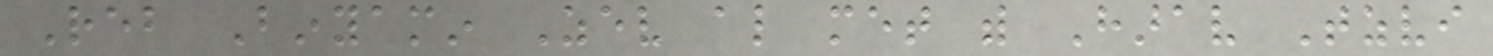Reb Binyamin Zev also met with Harav Tzvi
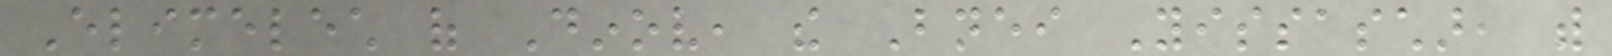Elimelech of Dinov, the Bnei Yissaschar, with
